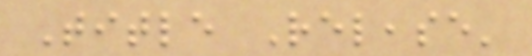Title Release'
